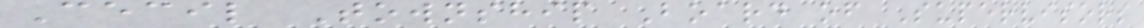Cecil Township Board of Supervisors
